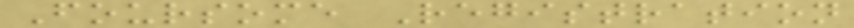Foursome Registration
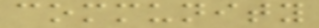community
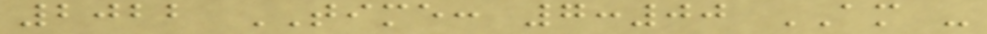2022 TIME: 7:00 AM -
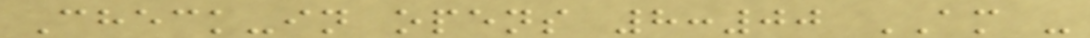Check-in opens 8:00 AM -
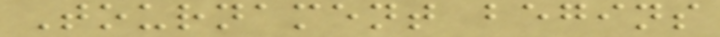Tournament begins
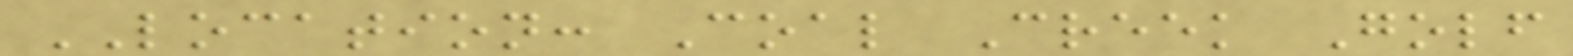LOCATION: Coal Creek Golf
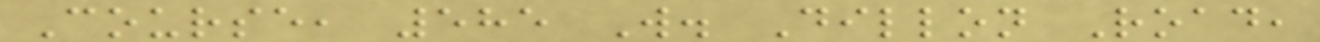Course, 585 W. Dillon Road,
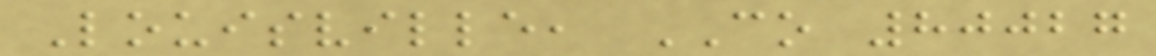Louisville, CO 80027
